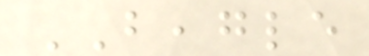BEAGLE
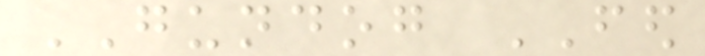GUNDOG FED
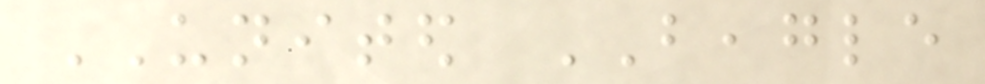UNITED BEAGLE
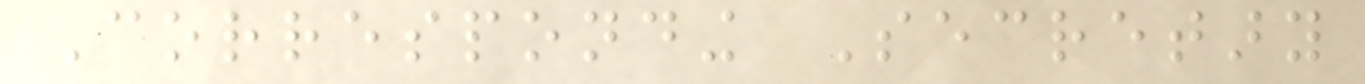Corresponding Secretary
